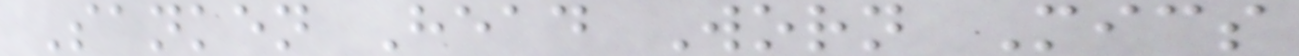Sanken Head Worn Mics
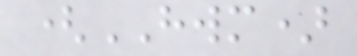(HWM)
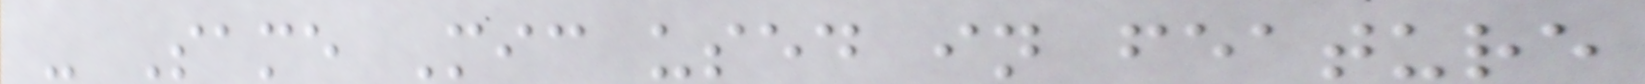- Same Mic used in feature
